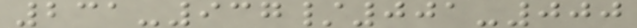231-937/001-000
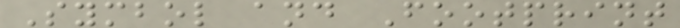Symbol and Footprint
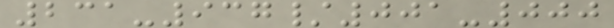231-937/001-000
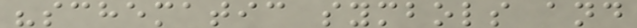"schematic symbols and
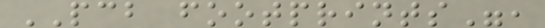PCB footprints",
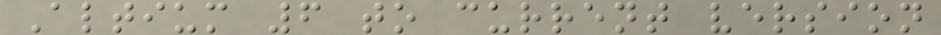Altium 6 to current version
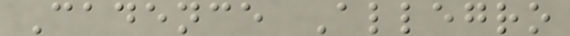Cadence Allegro
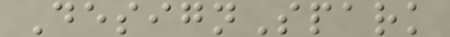DesignSpark
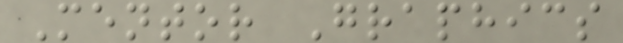Mentor Graphics
